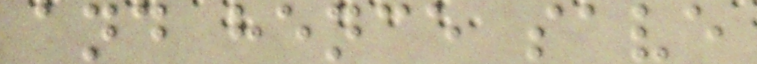and hence save
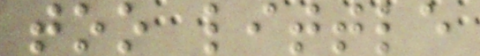too little
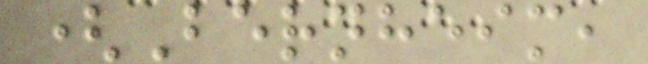(Bernheim,
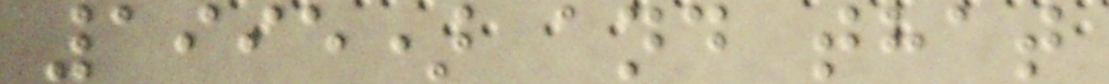1995) and that
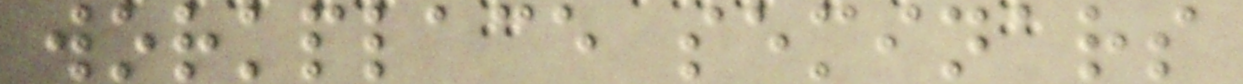workplace seminars
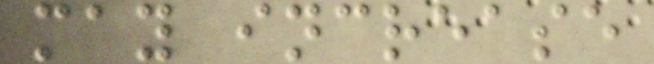may increase
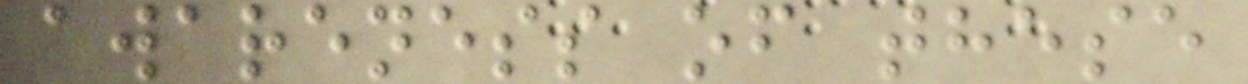awareness of these
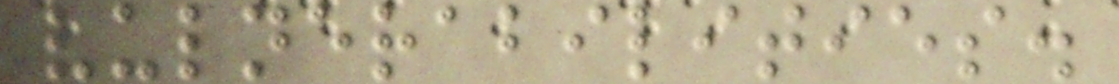vulnerabilities.
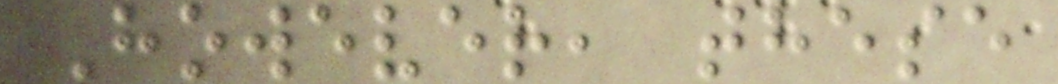However, these
